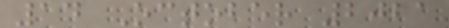14 October 2021
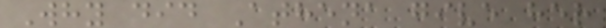Why did Athena give her
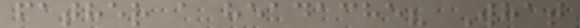father a headache? What
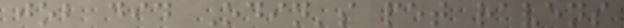job did Odin's pet ravens
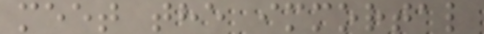meet the immortal
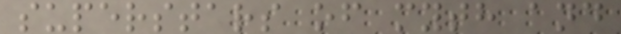superstars of myth and
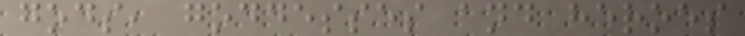gods, goddesses and heroes
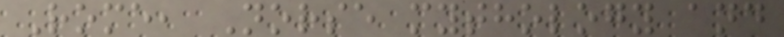Rome, Norse mythology and
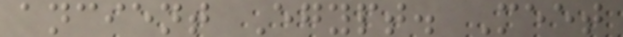ancient Egypt. Meet
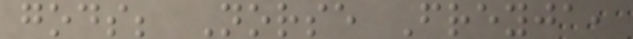gods; Norse Freyja,
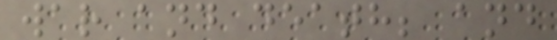war and death; and
